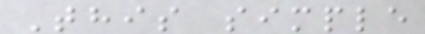This simple
